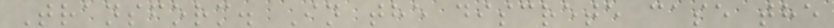Transform. In the discrete case the
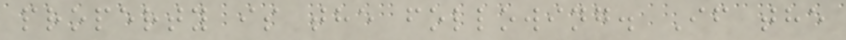property is the following. If the
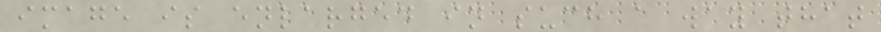image is enlarged in such a way that
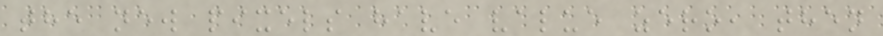the new pixels have value zero, then
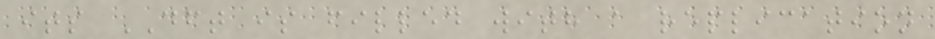its DFT is filled with a replication
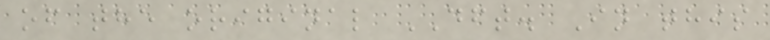of the original DFT. In this
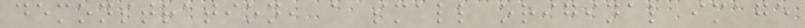demonstration, a small original image
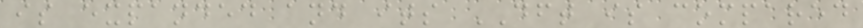is expanded and its DFT is compared
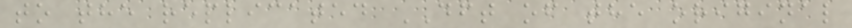to the replicated DFT of the original
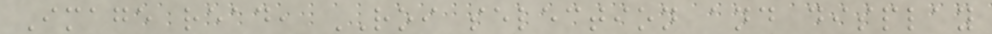Image read, ROI selection and display
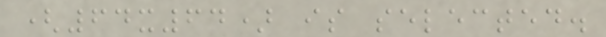(64x64) is selected.
